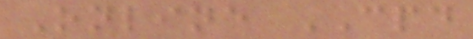Online CPD
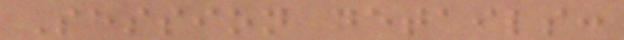Session details:
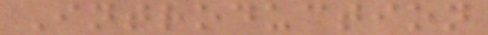Introduction
